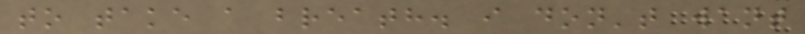to take a breath. i don't want
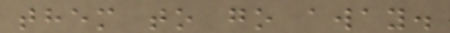them to go away.
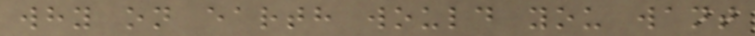why on earth would you want
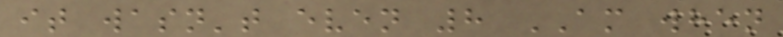it wasn't even 8 AM when
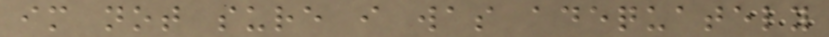im not sure i was adequately
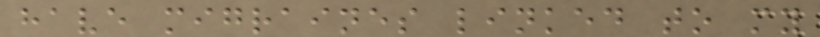have migraines linked to my
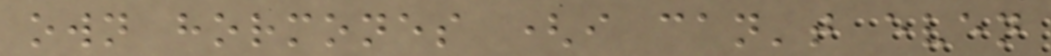own hormones (i can't even
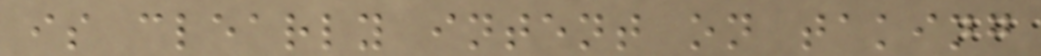is clearly intent on taking
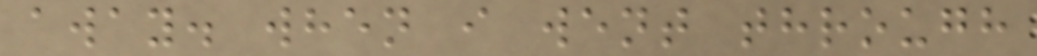away. when i went through
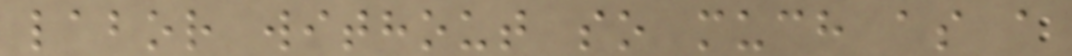labor without so much as a
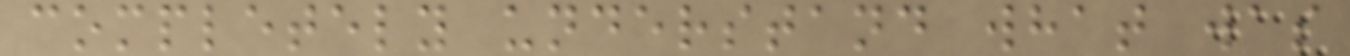completely understand what was
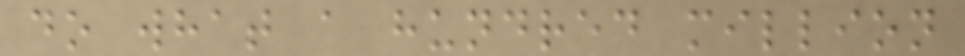do what a hundred million
